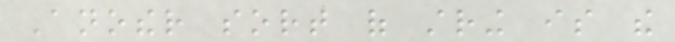Another sort of string is the
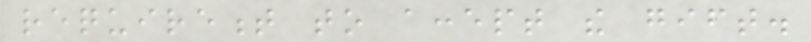requirement to accept the gift.
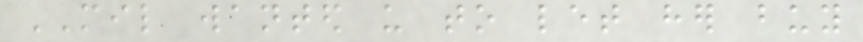MIL wanted us to let her buy
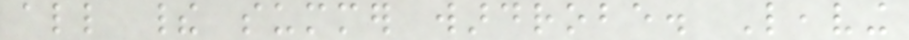all their summer wardrobe. Leaving
